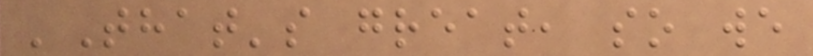'That's great, so we
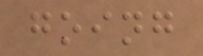going
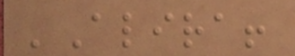'Alira!
